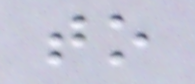to
